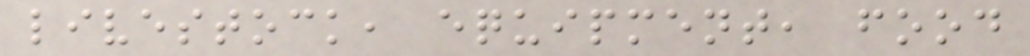livestock, equipment, food
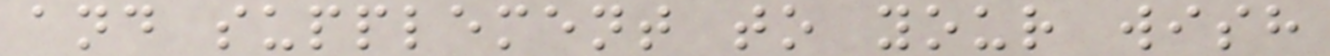and supplement to your wish
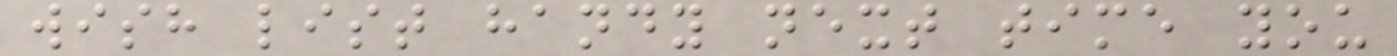wish list handy next time you
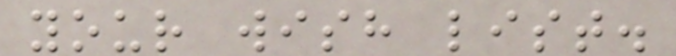your wish list.
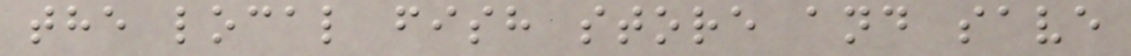the local fish store and save
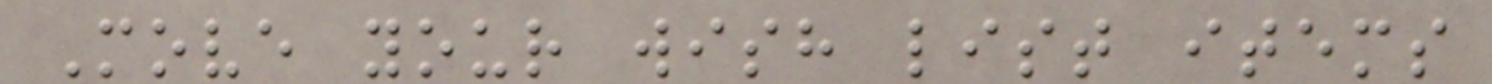Move your wish list items
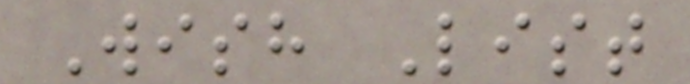Wish List
